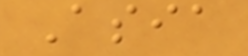Asia
